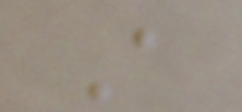A
